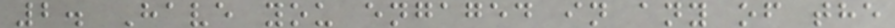2. Have you engaged in any of the
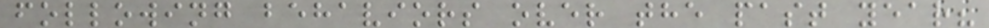following behaviors over the past year?
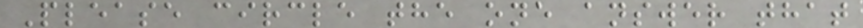Please circle the one answer that
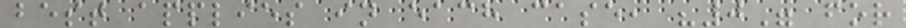best applies in each case, "0" for
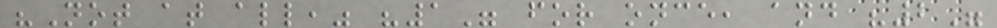"Not at all," "1" for once, and "2"
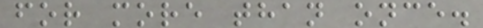for more than once.
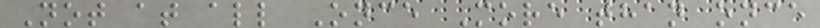Not at all Once More than once
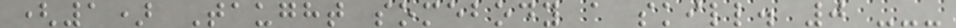(1) Taught somebody a skill. 0 ---
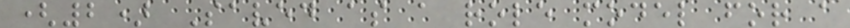(2) Saved as a role model for a
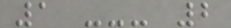1 --- 2
